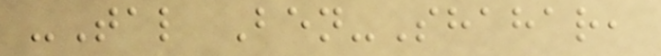-Tal Ben-Shahar,
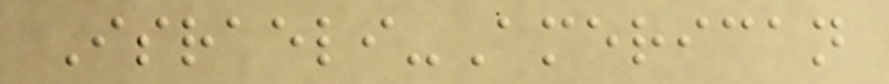Israeli-American
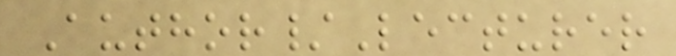Author/Lecturer
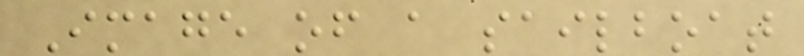Image of a sailboat
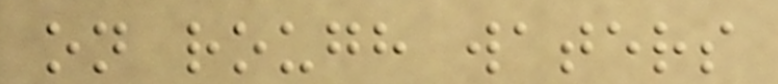on rough waters
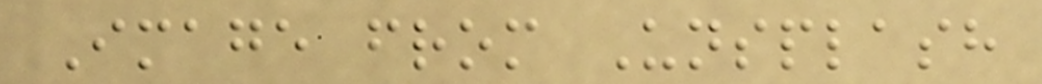Image from Unsplash
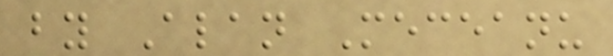by Alan Meceanu
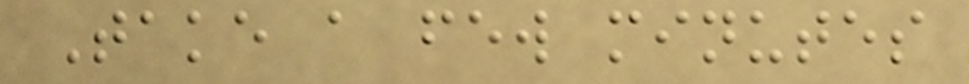Take a few minutes
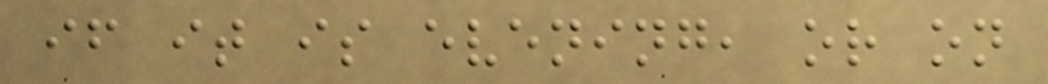if it is evening, or on
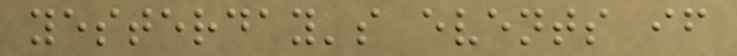yesterday's events if
